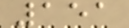151
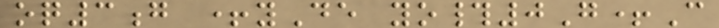oq3g +yDe yo#0G+C
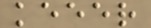keeer
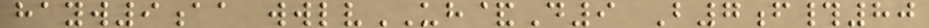hayw9aa wwlvUH&D9 B7f#80
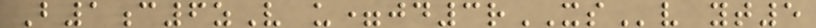B1c6zV u=jd3rXSv yt5
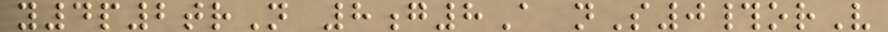y4p2trN 8g8A nS0#orV
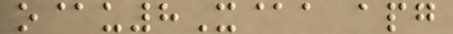o@u8X@a apg
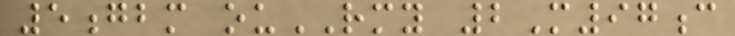5gbm ouRMY 2M97c
